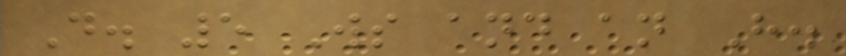D. 5 Ws and an H.
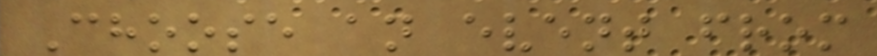Choose an event from
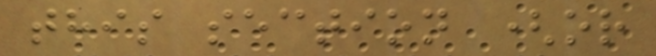this section (or
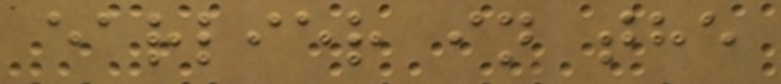earlier in the
